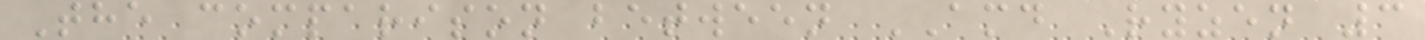The comparison between AMD Ryzen 3
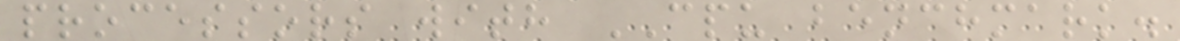processors with CPU benchmark.
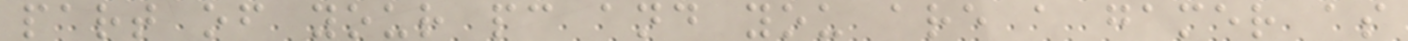part of your pc and you are a gamer as
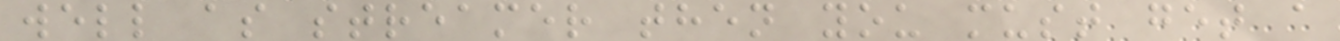well as streamer then you must get a
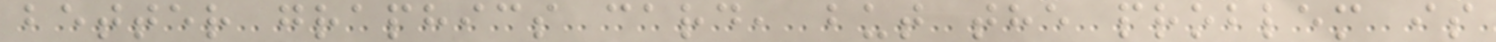better graphics card, but the problem is
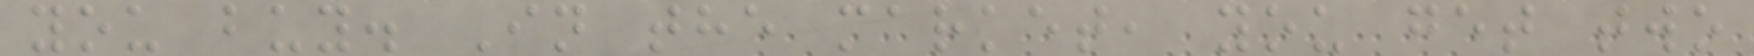you buy. In the market, you get two
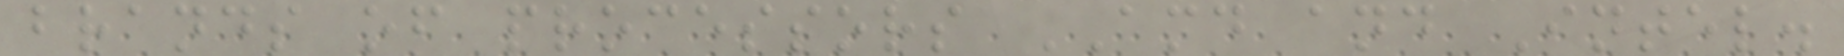brands of processors AMD and Intel.
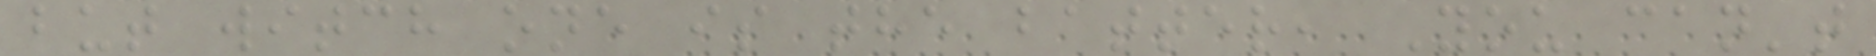but witch one is the batter, You can't
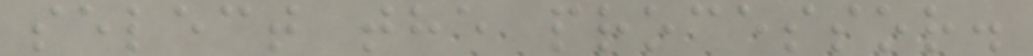select the processor.
